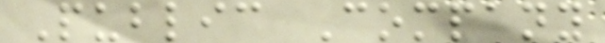Public Company
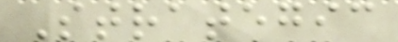Strategic
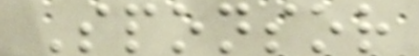Sponsor
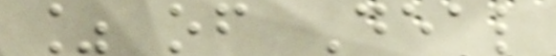% of Deal
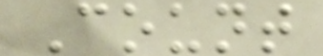Count
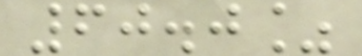60.0%
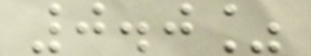0.0%
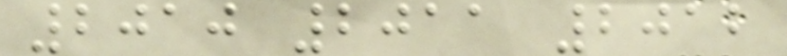2010 2011 2012
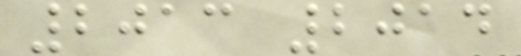2013 2014
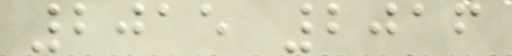2015 2016
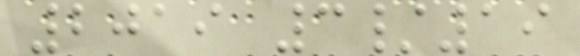2019 3/19
